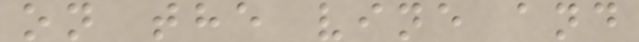on the vine and
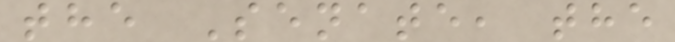the Senate, the
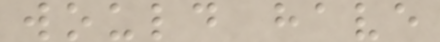would have
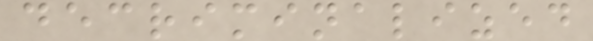decriminalized
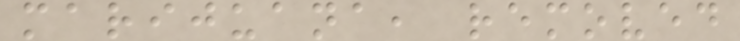marijuana, removed
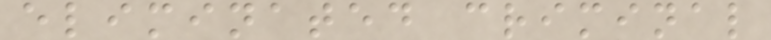eliminated criminal
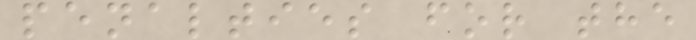penalties for the
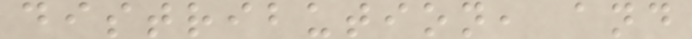distribution, and
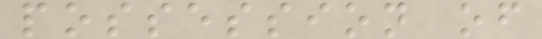possession of
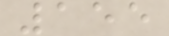155
